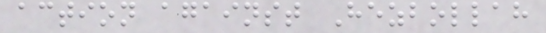action against Hezbollah
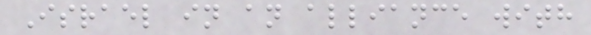Israel in an alliance with
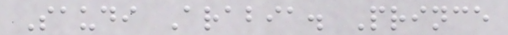Saudi Arabia. Prince
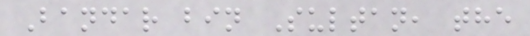Bandar bin Sultan, the
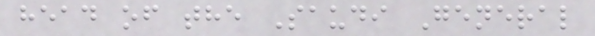head of the Saudi General
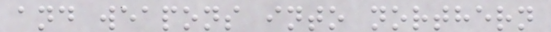and weapons into northern
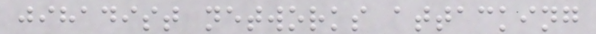jihadist networks attacking
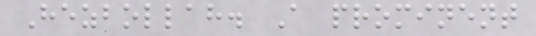Hezbollah. A prominent
